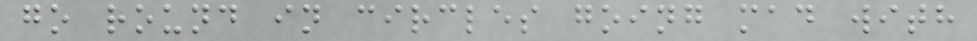go round in circles going mad with
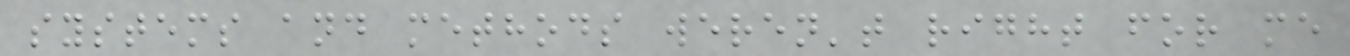systems and methods weren't right for me
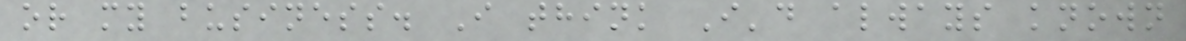or my business. I think I'd always known
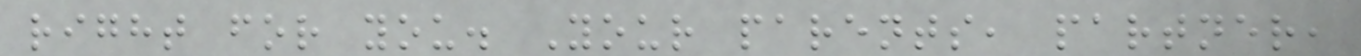right for you. Your parents, partner,
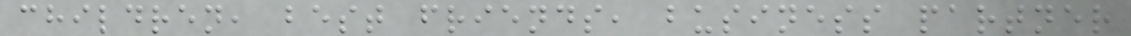children, best friends, business partner
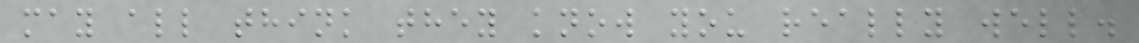may all think they know you really well.
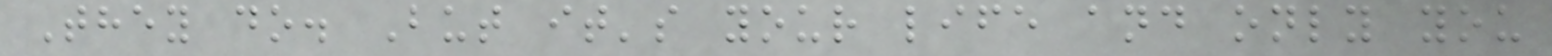They do. But it's your life and only you
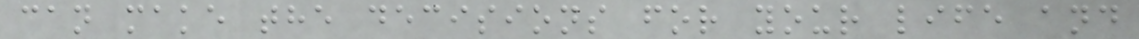can make the decisions for your life and
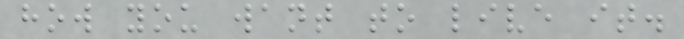how you want to live it.
